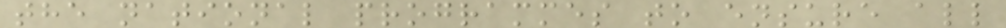the national programmes to ensure all
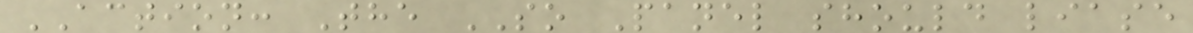ACTION: The SO Panel should liase
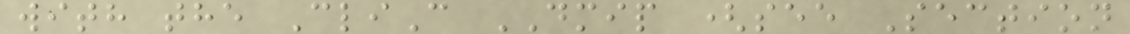with the CliC DMIP (see Section
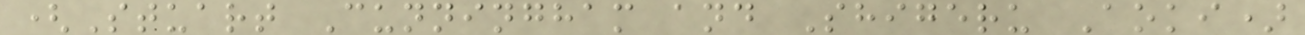(Stuart Cunningham and Shigeru Aoki)
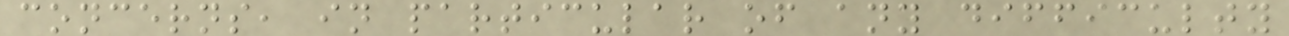concerns, in particular of any difficulty
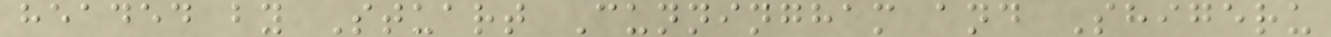headed by Stuart Cunningham and Shigeru
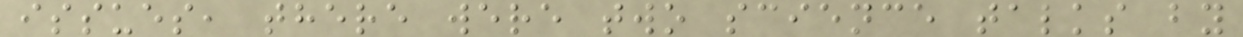issues, there were two science talks by
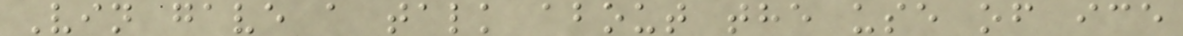Vin gave a talk about the use of ice
